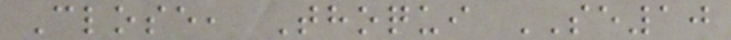Close, Thoqui SE10
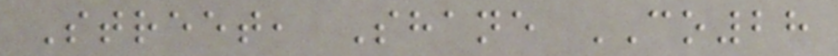Street, Shane CO28
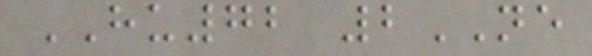HU72 2NE
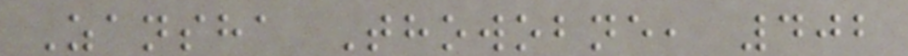Zansha Thowobne, 402
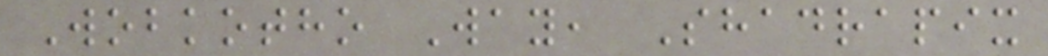Wobkotho Way, Shadrapix
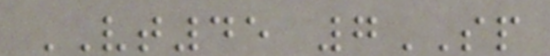VT45 7SP
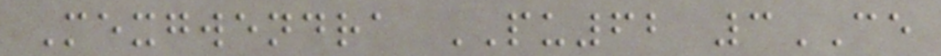Mexgwendra PU62 3CE
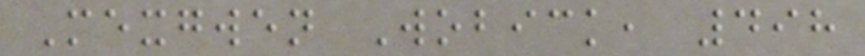Mexgwen Wobick, 498
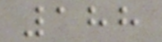188
